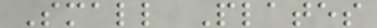Small Plates
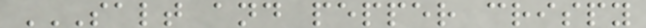SALT AND PEPPER CRISPY
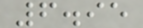6.95
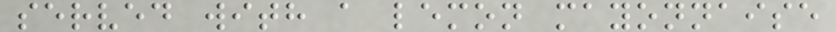served with a lemon mayonnaise
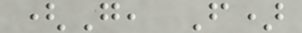(G, F)
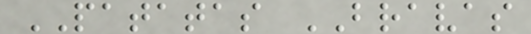PATATAS BRAVAS
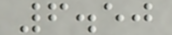6.50
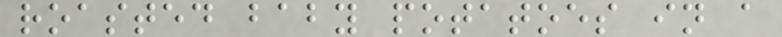roasted baby potatoes in a
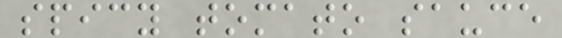spicy tomato sauce
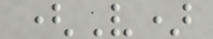(V)
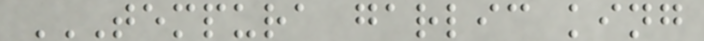TEMPURA GARLIC KING
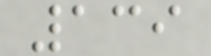139
